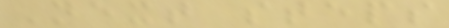Next steps
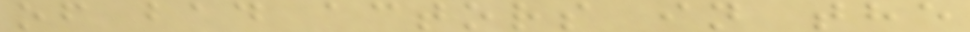of bad actors in the
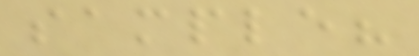sample?
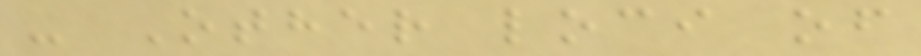- Other loci of
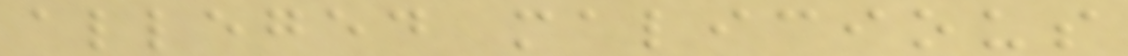alleged malicious
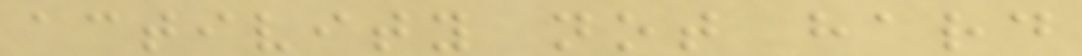activity not hard
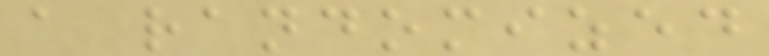a randomized
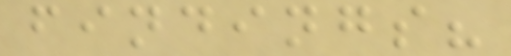findings?
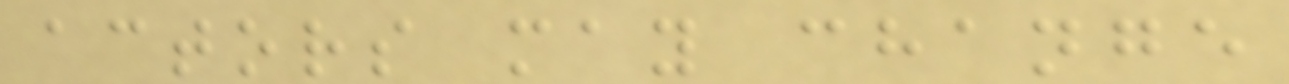actors may change
